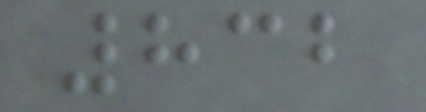832
